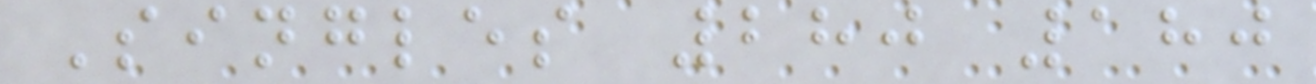Singles 280 180
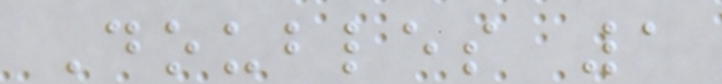Doubles 1
